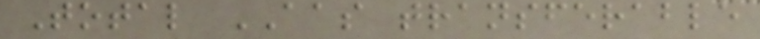Total AAS transferable
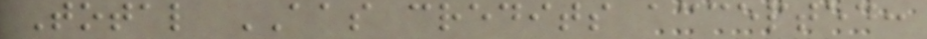Total AAS credits accepted:
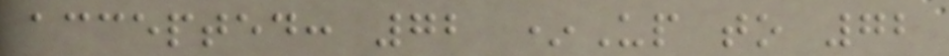accepted: 72 *Up to 72
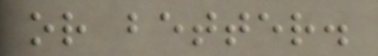or better.
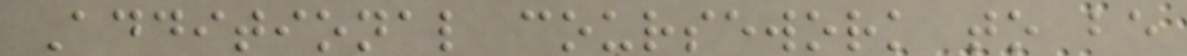Additional coursework to be
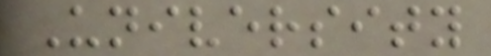University
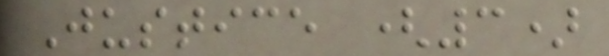Justice (3)
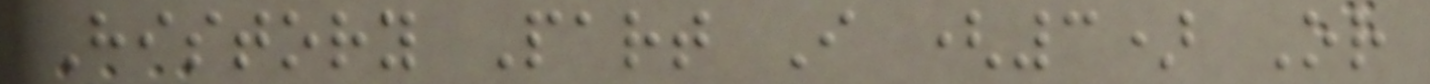History Part I (3) Or
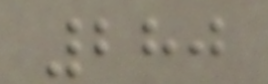280
